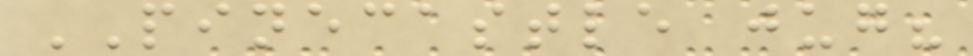PINECASTLE jug?
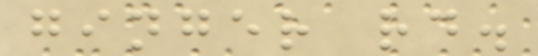ginger rd.
